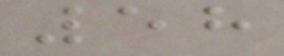58
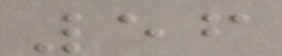56
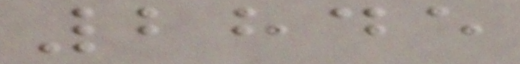2845
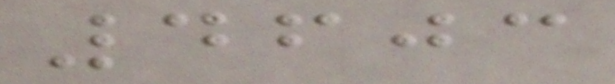4603
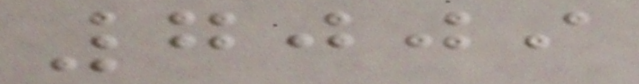7009
